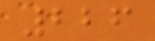226
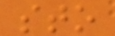sto
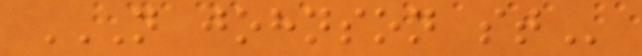N JOHNSON ST
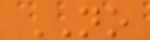NO
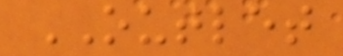OUTLET
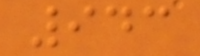943
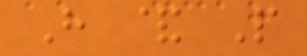H & P
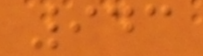943
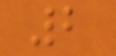2
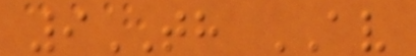9TH AV
